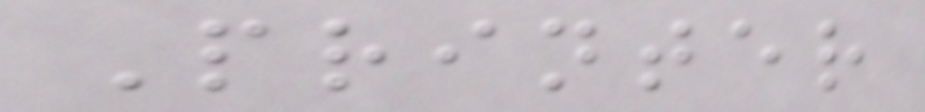Printer
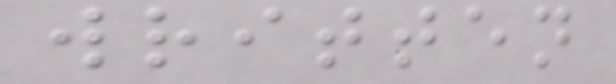written
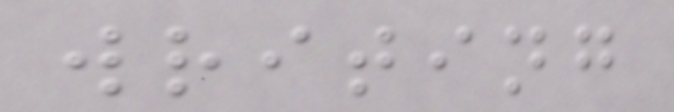writing
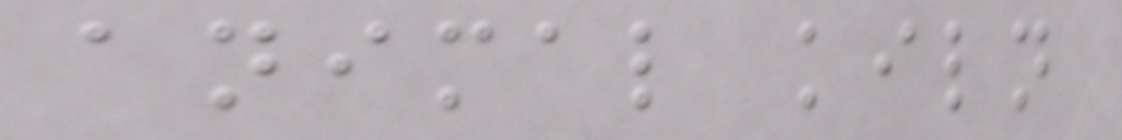animal kiln
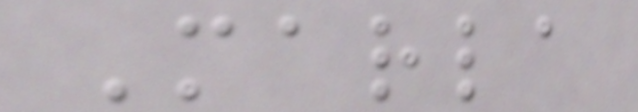Marla
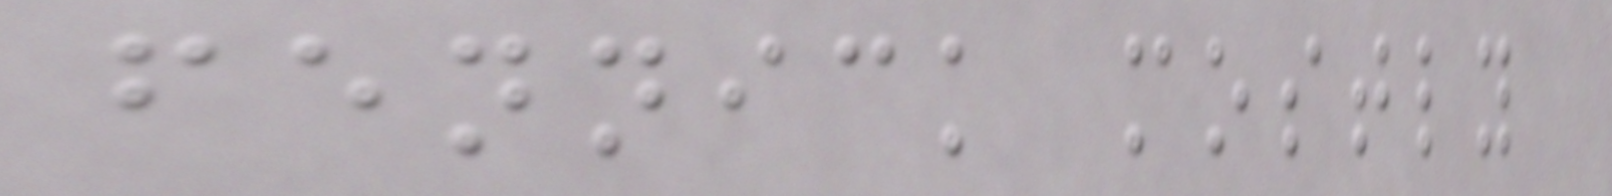fennick mostly
